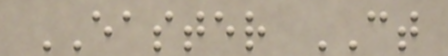EASTER CT
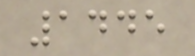1445
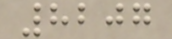8207
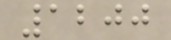1200
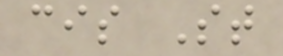cis St
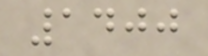1400
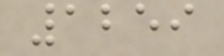1259
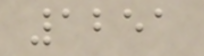1251
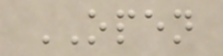OPEN
